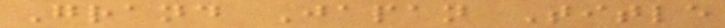Grand Japan Title
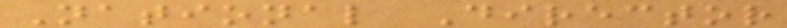National Director
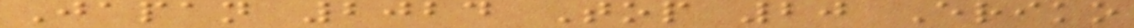Japan 2024 Top 20 Eriko
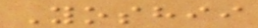Yoshii
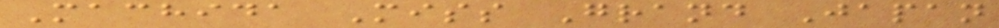Machida Miss Grand Japan
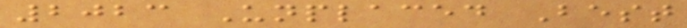2023 Unplaced Best
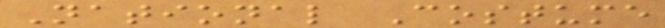National Costume
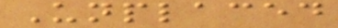Unplaced
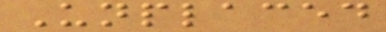Unplaced
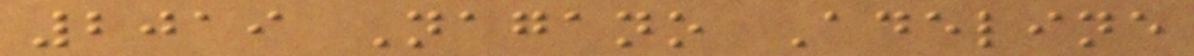2019 Nagano Adeline
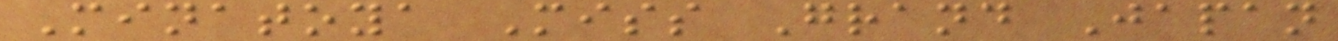Minatoya Miss Grand Japan
